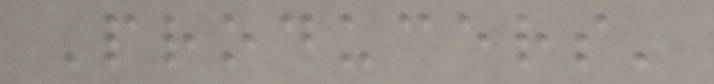Producers'
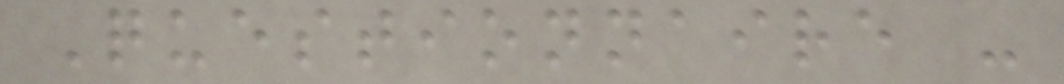Questionnaire -
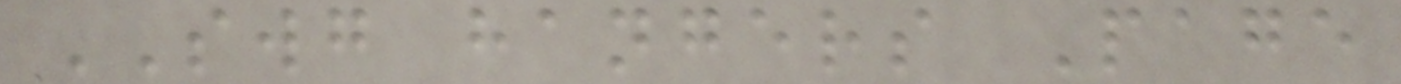SWG hangers Page
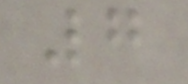7
